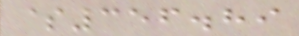$356.89
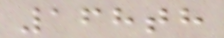168th
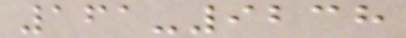161-9238
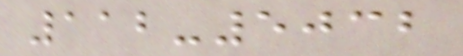112-5032
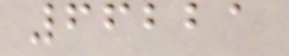66221
